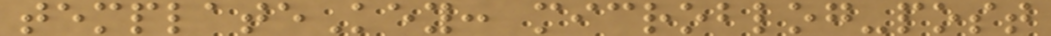templateKey: microblog-post
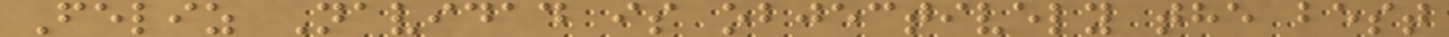Feliz Navidad is objectively the best
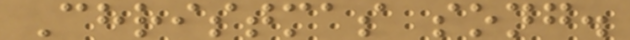Christmas song.
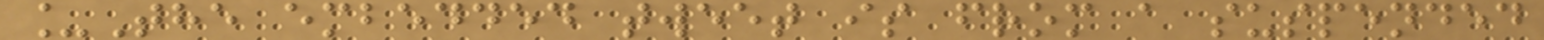_The embedded tweet is from a suspended
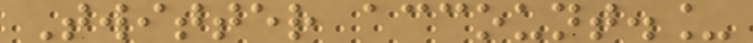Twitter account._
